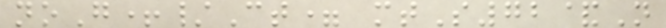noG+/Ct= mtS72&N
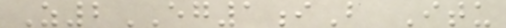Z2EG1iB Itu
